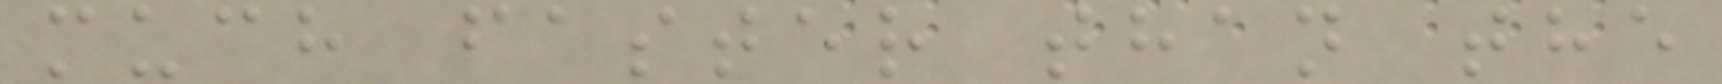much faster than the
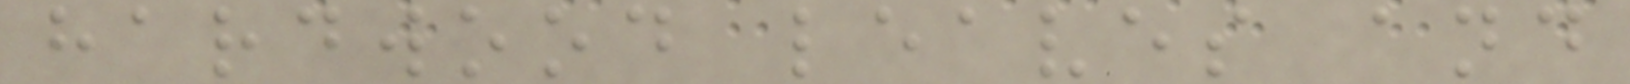hardwood leaves and
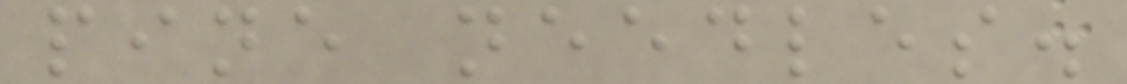pine needles.
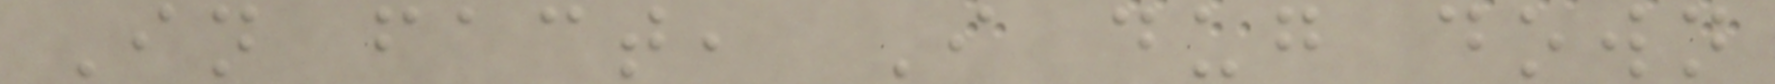In fact, I dug down
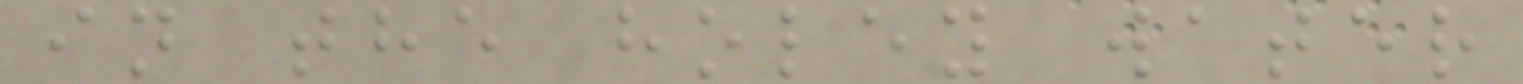in the holey water
